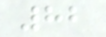82
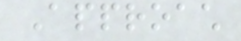Approach
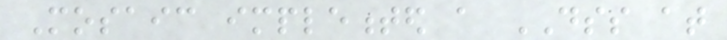Mosaic implemented a DSS at
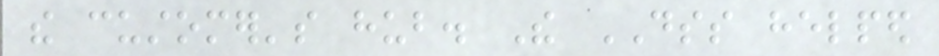the customer's hub. The DSS helped
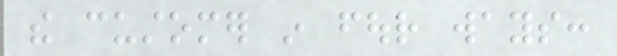the customer in four ways:
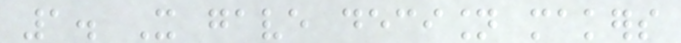1. It gave decision makers
